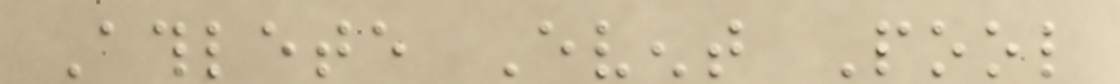Athlete Event Pool
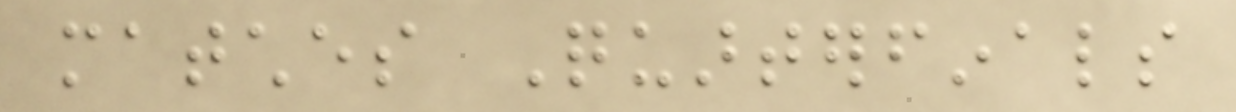matches Quarterfinals
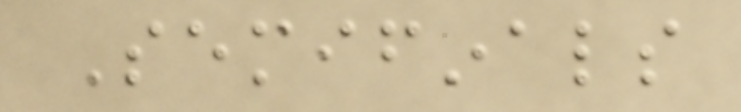Semifinals
